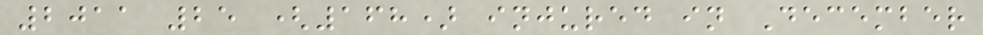2011 25 (168) injured in December
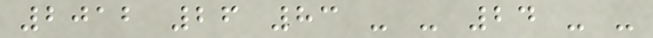2012 26 83 - - 24 - -
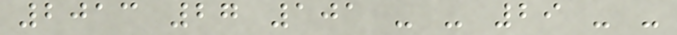2013 27 101 - - 29 - -
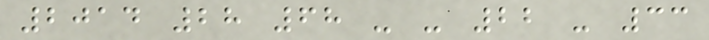2014 28 68 - - 22 - 33
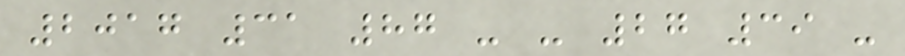2017 31 87 - - 27 39 -
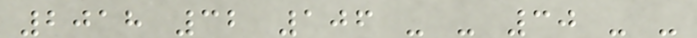2018 32 106 - - 30 - -
